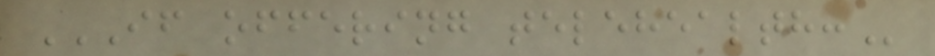IF OFFERING TELEHEALTH:
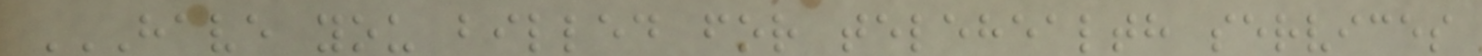HAVE YOU BILLED FOR TELEHEALTH SERVICES
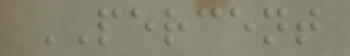PERCENT
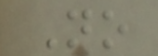No
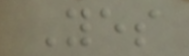Yes
